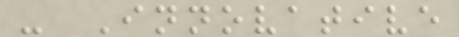- Innovative
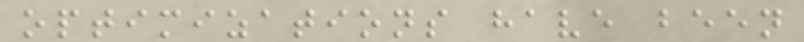optimizations have been
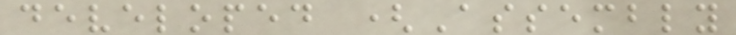developed (Assembly
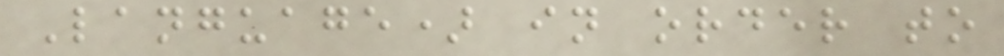Language) in order to
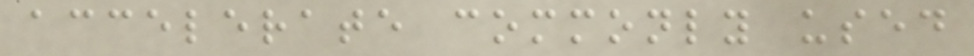accelerate commonly used
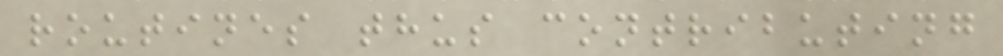routines thus contributing
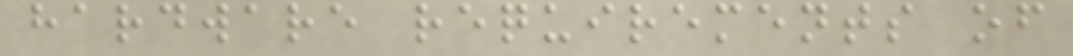hardware requirements of
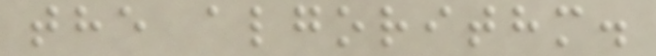the algorithm.
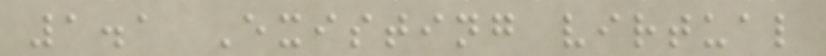1.1 Existing virtual
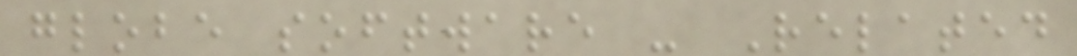globe software - Related
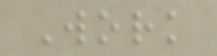Work
